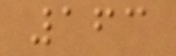163
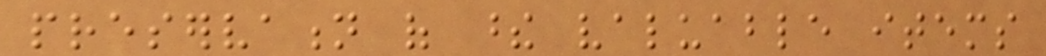preservation of these valuable items
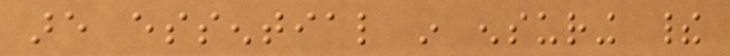are essential in ensuring their
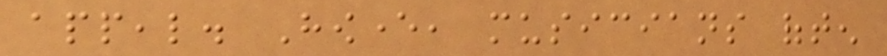appeal. However, musicians often
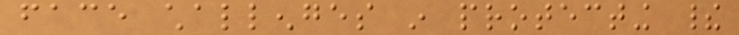face challenges in protecting their
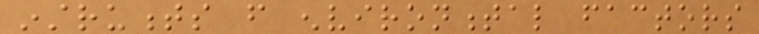instruments from environmental factors
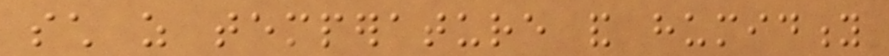such as temperature and humidity
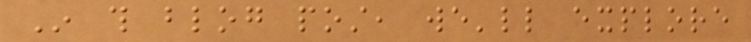In this blog post, we'll explore
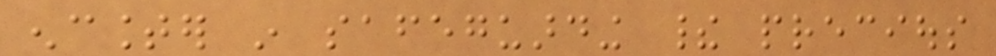encounter in safeguarding their precious
